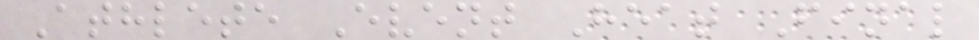Athlete Event Heat Final
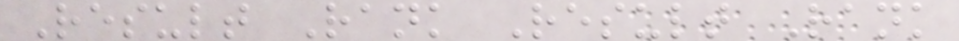Result Rank Result Rank
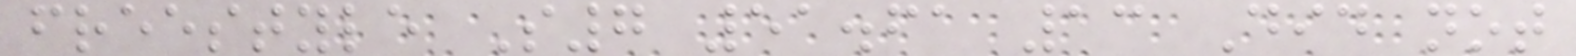freestyle S7 51.61 13 Did not
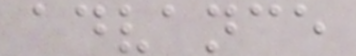advance
